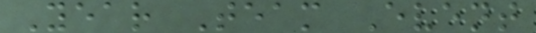Year Team Event
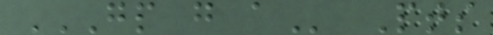GP G A Pts
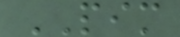PIM
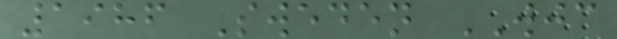1986 Sweden WJC
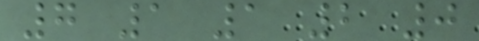7 1 1 2 0
